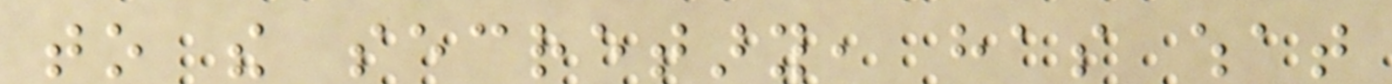to the secretary, has what
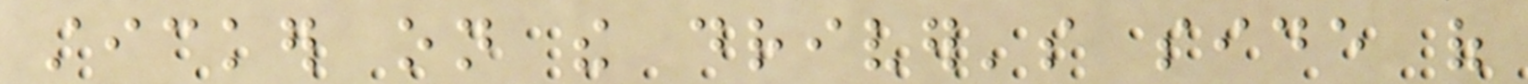sticker on the driver's side of
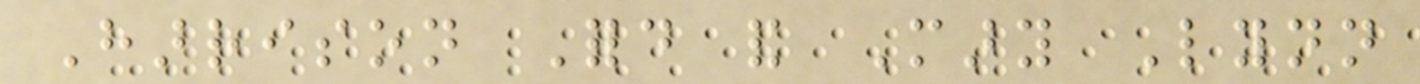Harrison Ford and Mary Lynn
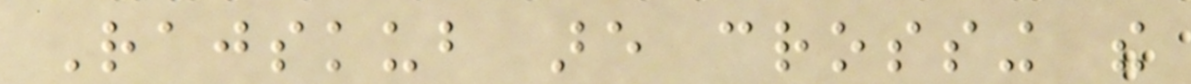Rajskub are crossing the
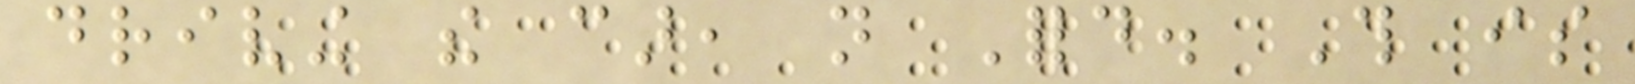driving the car, not Ford. This is
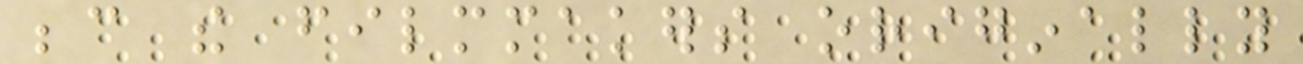because the filmmakers originally
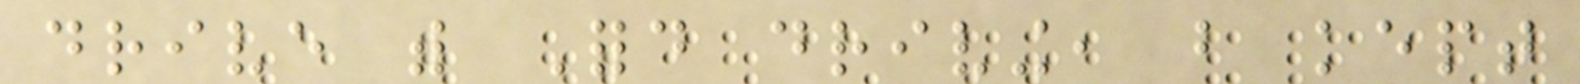drive with Ford driving, but kept
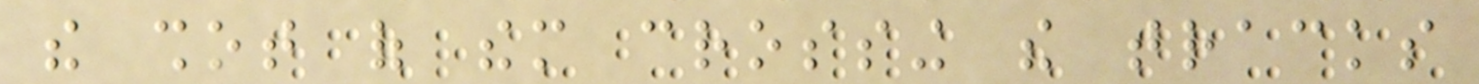the shot of them crossing the tracks
